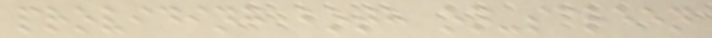providing both on-screen
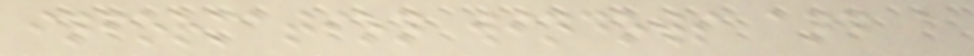information windows and a
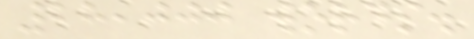28,000 words.
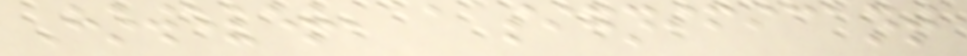However, a significant
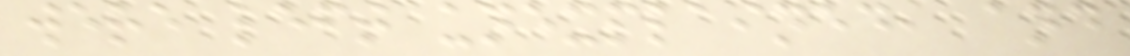were left unexplained, and
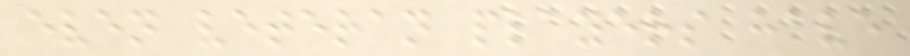even veteran players have
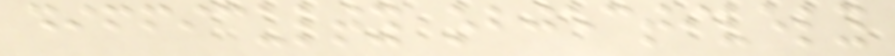difficulty objectively
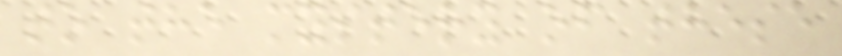to the mystery of these
